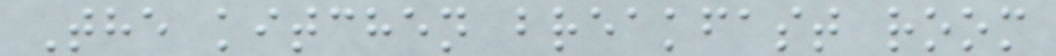The kitchen breakfast room
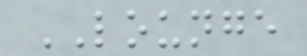LOUNGE
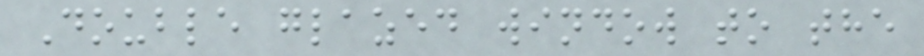Double glazed window to the
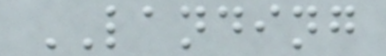LANDING
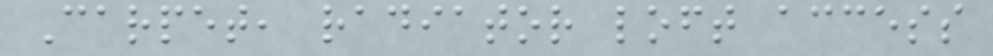Carpet, radiator loft access
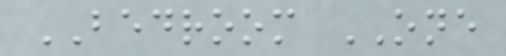BEDROOM ONE
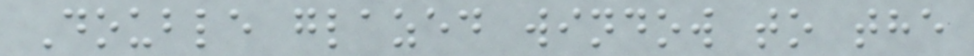Double glazed window to the
